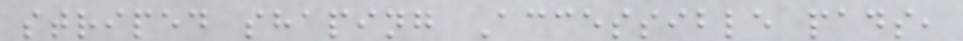striped shaping Accessible pads,
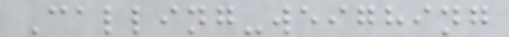Calling-weighing
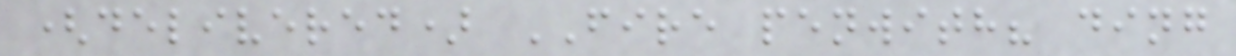(delivered) FIRE penwith? ding
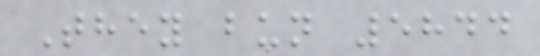They bun 5844
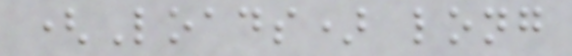(Loads) long
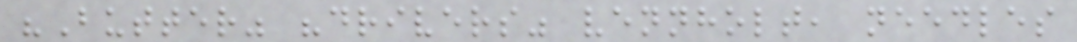"Butter" "drivers" vennholt, needles
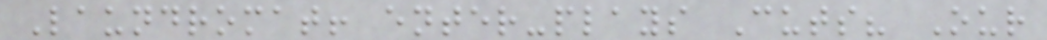Laundromat! enter-plays Cuts? Our
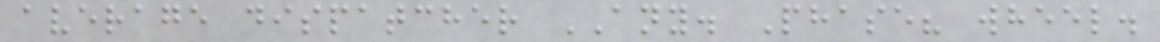average dispatcher ANY. Phase? wheel.
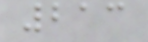213
